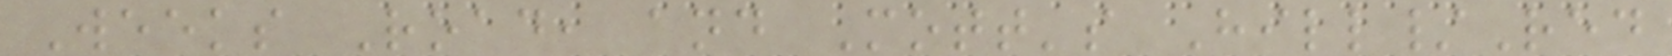Weeks Road, and Mott's Hill/Red
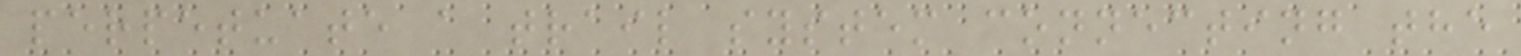perpetuate a trail system connecting the
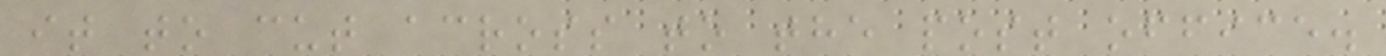it to cut across to the post office.
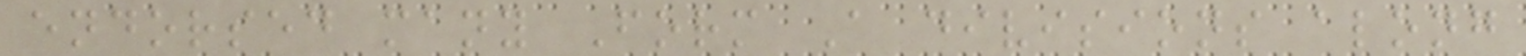endorsed many Form A divisions along
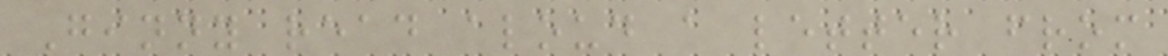Ginny read aloud a letter from
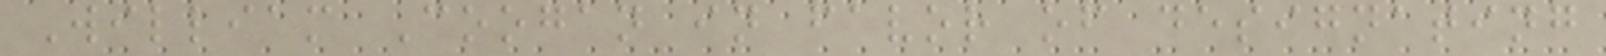William Coogan in favor of designating
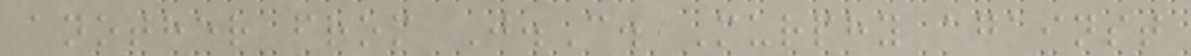another from J.C. Murphy against
